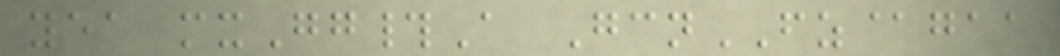yea mxGg#A GcnFZ@gaa
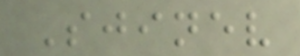Sjinev
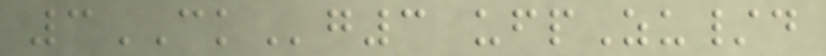3CKg3 ufpZu/d
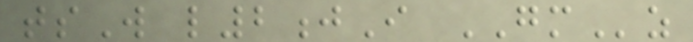tsW l2jI GMz
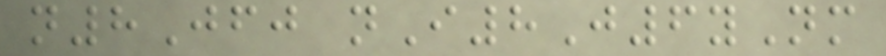n8Jfj nI8J6yNm
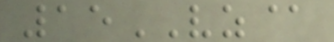15VZ@
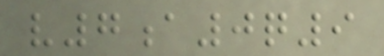v7a0q9
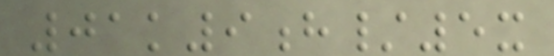01k9h/5x
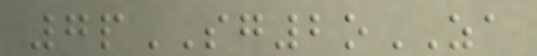7pSG2oZA
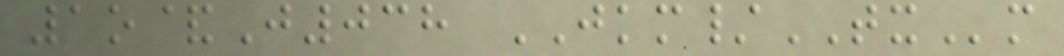1o&J038 JKM/TXm
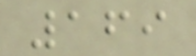169
